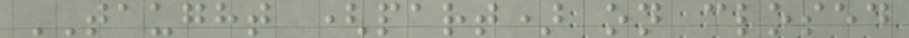TAUGHT (part) on closed
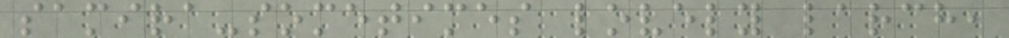samira-sometimes lovely larch,
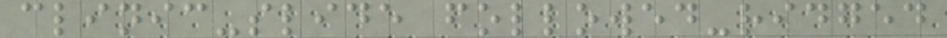clinic-slide followed-ridged
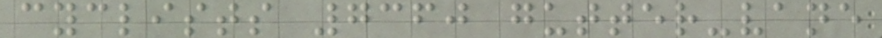cyclists 7360 gutter-vane
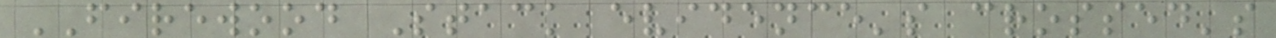FIREWOOD Stack evidence's crossed's
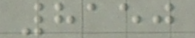8150
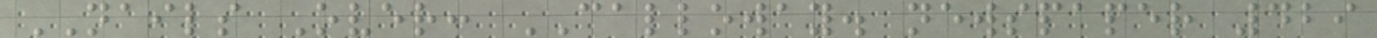NAILS Over: CALLOWAY. newspaper 429
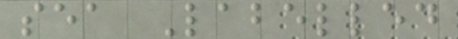sea Labelled
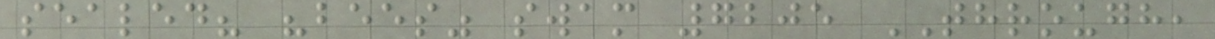sealed? "bees" swam 7205 THROUGH,
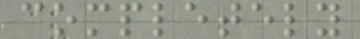completely
